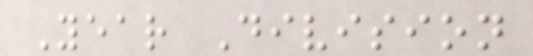Year Division
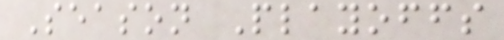Season Playoffs
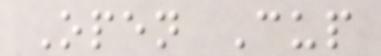Open Cup
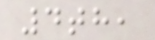4th,
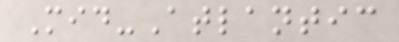Mid-Atlantic
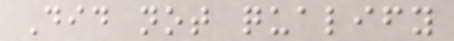Did not qualify
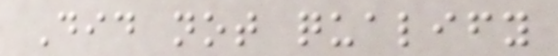Did not qualify
